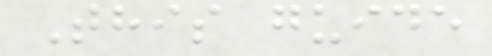This guide
